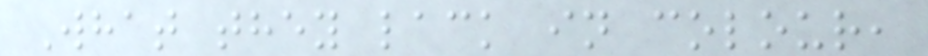What they lack in colour,
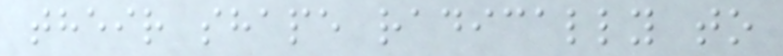their shape radically to
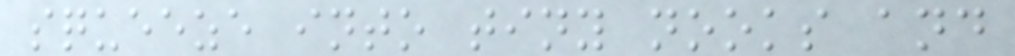squeeze into tiny nooks and
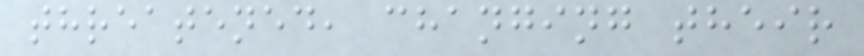threatened, changing their
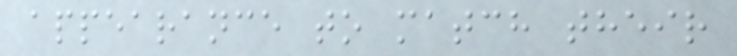appearance to match their
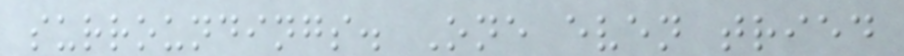surroundings. One even tried
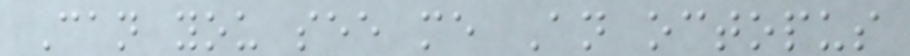Can you see me An octopus
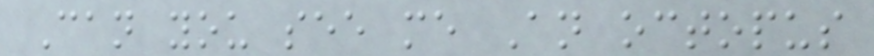Can you see me An octopus
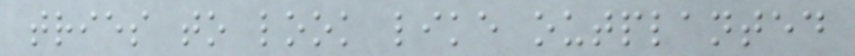tries to look like outplanted
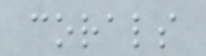corals
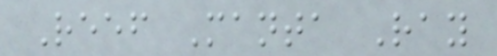Reef Manta Ray
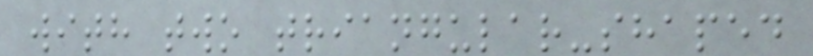with two triangular-shaped
